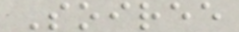Soiree
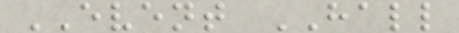EVENT HALL
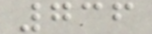736
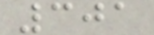301
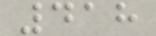418
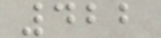422
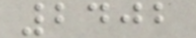2402
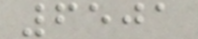6501
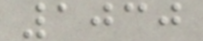1030
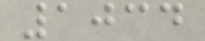1034
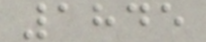1845
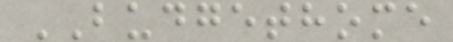BUDGETHOME
